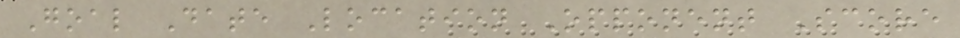Goal Date Location Opponent Score
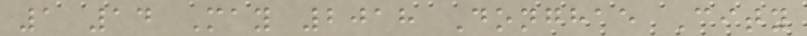1 14 May 2018 Donghae City
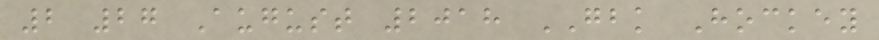2 27 August 2018 GBK Hockey
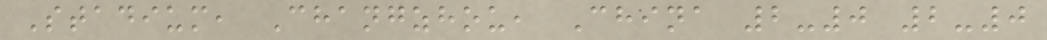Stadium, Changzhou, China 2-0 2-0
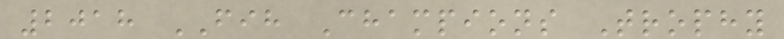2018 FIH Champions Trophy
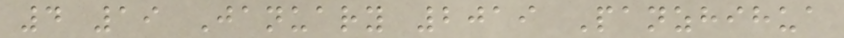4 19 January 2019 Panzhihua
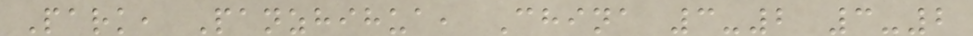Park, Panzhihua, China 3-2 3-2
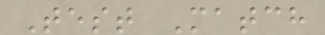Test Match
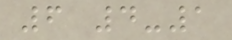6 4-1
